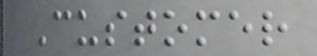Customer
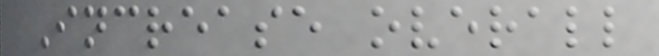Increase overall
